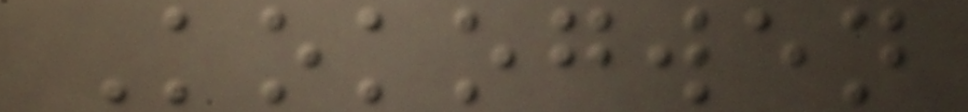Kokogwen
